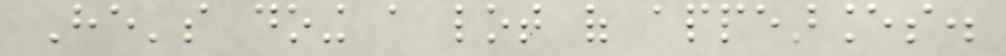He's doing a lot of appearances.
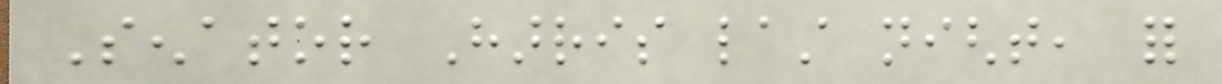Senator Harris last night, for
